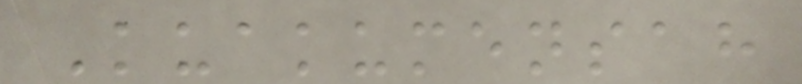Kuakumensah
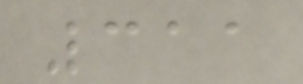311
